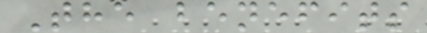The benefits
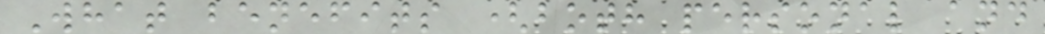What benefits (both personal and
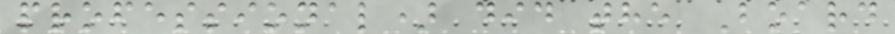professional) did the Board
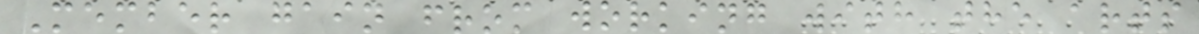Member gain from working with the arts
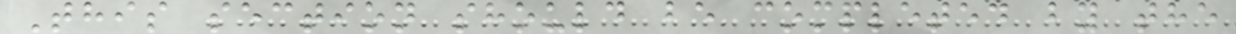This section should be completed by the
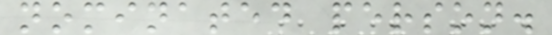nominated person.
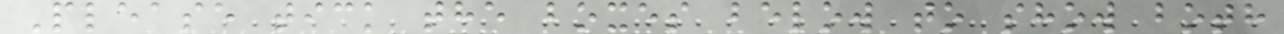Please tick the boxes below to show both
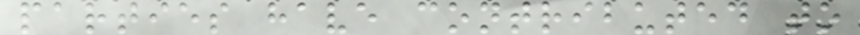parties have contributed to
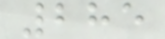285
